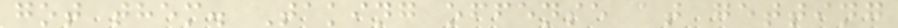got them. Taking offense at getting
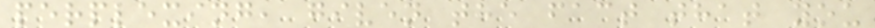perplexing, given the fact that you
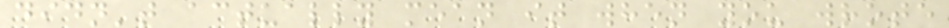didn't actually mean it when you wrote
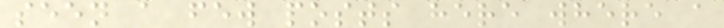seen a few posts here where a
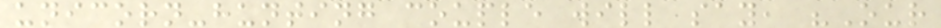unicorn-hunting couple will say, "Our
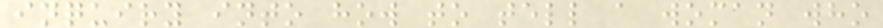inquiry into how to tell a woman who
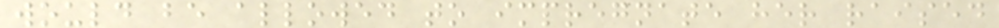would be allowed to impregnate her raised
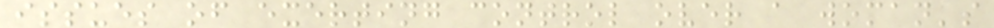issues of exerting control over a woman's
